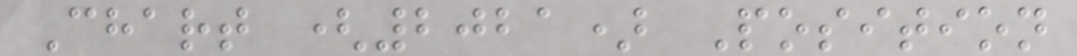Chart (2021) Position
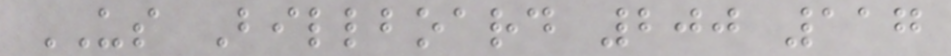US Billboard 200 117
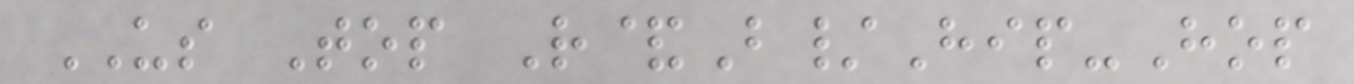US Top R&B/Hip-Hop
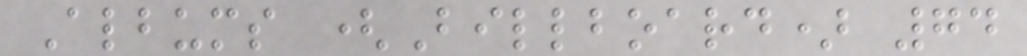Albums (Billboard) 74
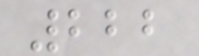222
